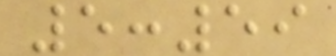5:59
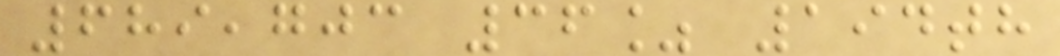689,703 36% 194th
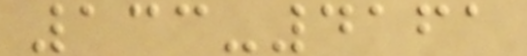133-4161
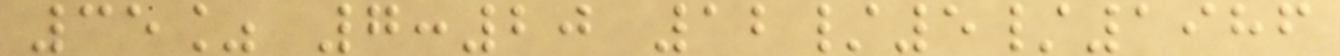35% 7:20 12/5/1986
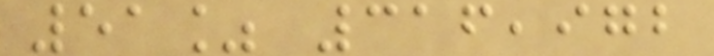51% 316,972
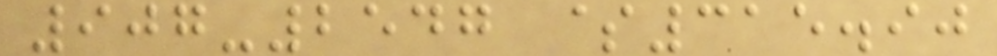907-2547 $315.90
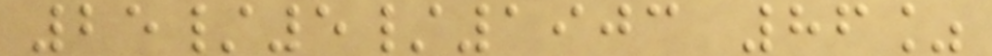25/5/1903 86%
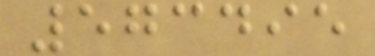573495
